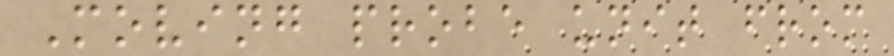Moving probe unit from
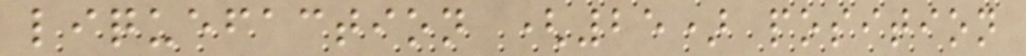liquefaction (25) position
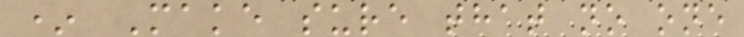* Make sure that no one
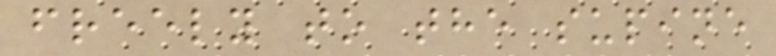freely to the supine
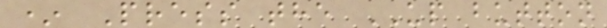* Press the UP button
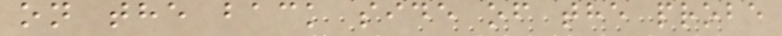on the back side of the probe
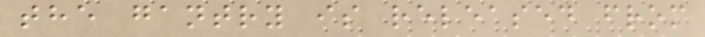the gantry is released from
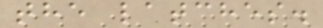the latches.
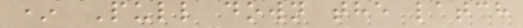* Pull down the latch
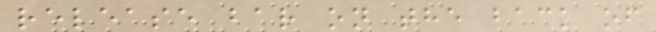release bar on the back of
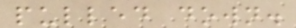pulled down.
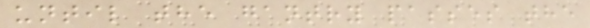until the gantry passes the
